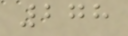278
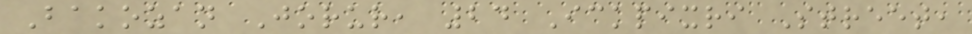Bakozan Jorur, 24 Ickpixri Street,
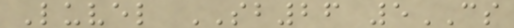Luvel SB26 5CS
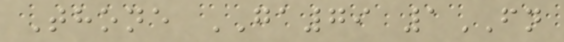Thone GA79 1FN
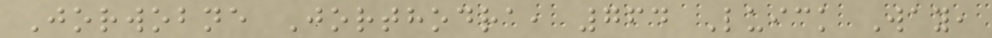Jorwobne Jorthodra, 764 Luick Way,
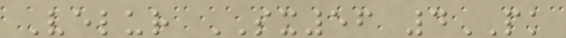Velur SX56 4PK
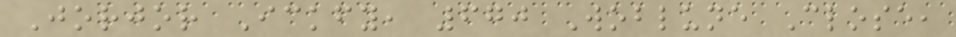Jorjor Ickfy, 670 Woblune Close,
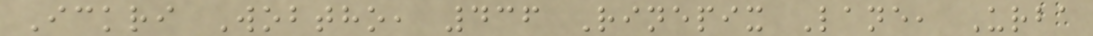Ickri Wobtho, 436 Rinepix Lane, Urba
